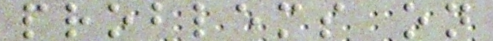problems on
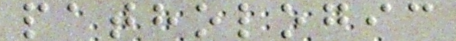pathologic
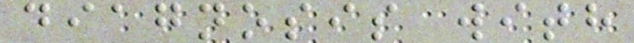diagnosis with
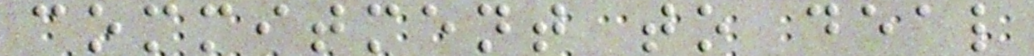commitment to deal
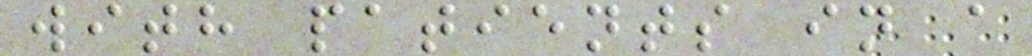with patients in a
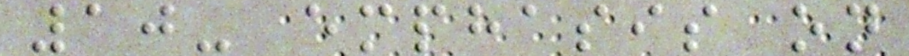10- emphasis on
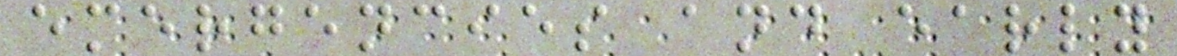emergencies and early
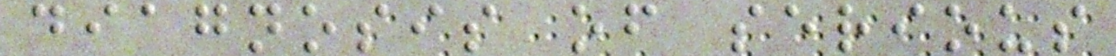diagnosis of serious
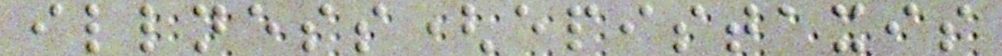illness(epistaxis
